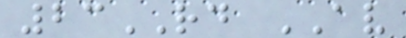23RD AV
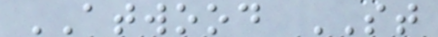ATWOOD ST
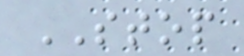STOP
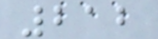212
